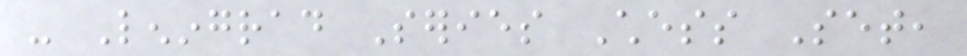- Leningrad Series Chess Set,
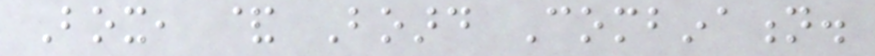Box, & Board Combination.
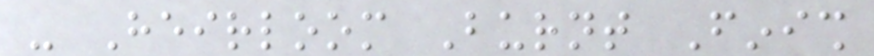- Heirloom Burnt Finish
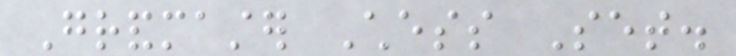Grandmaster Chess Set.
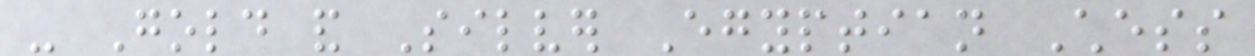- Gold and Silver Egyptian Chess
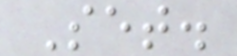Set.
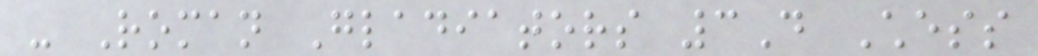- Roman Gladiators 3D Chess
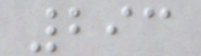293
